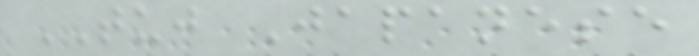TUJ Japanese
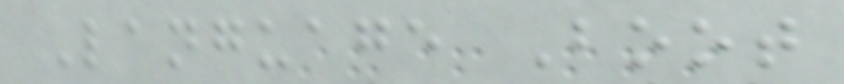Language Boot
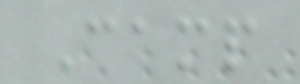Camp
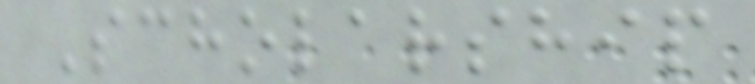Scholarship
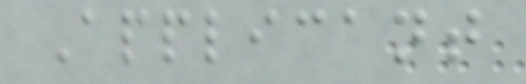Applicant
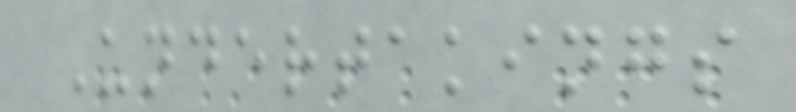Undertakings
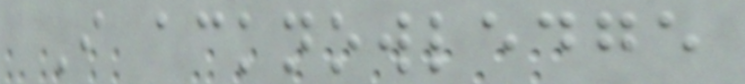I acknowledge
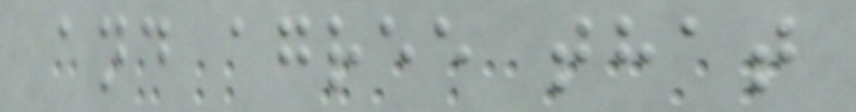and agree that
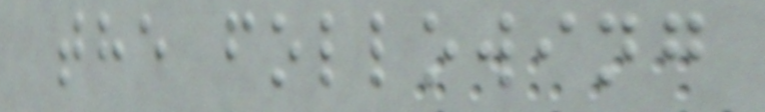the following
